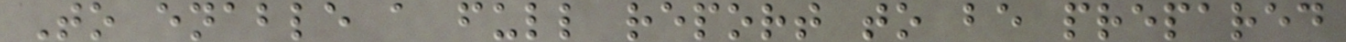To enable a full report to be prepared
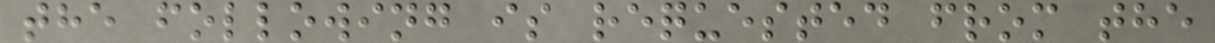the following is requested from the
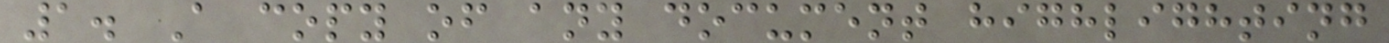1. A copy of any document highlighting
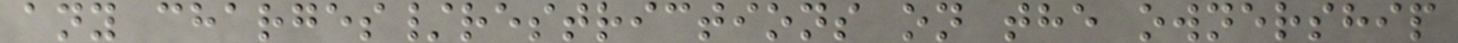any charges/restrictions on the ownership
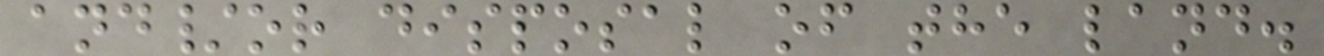and/or disposal of the land.
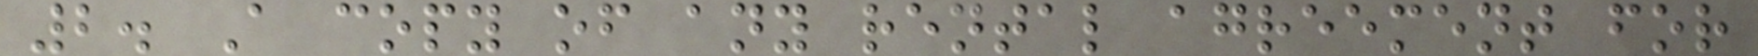2. A copy of any rental agreement for
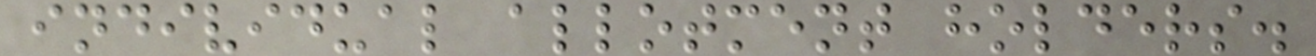individual allotment holders.
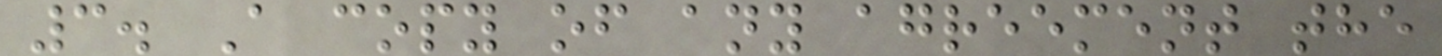3. A copy of any agreement the
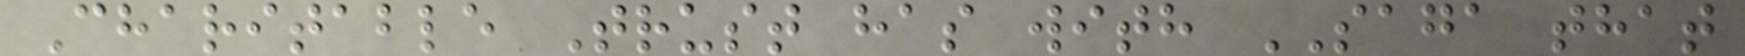Charitable Trust has with SAGA that
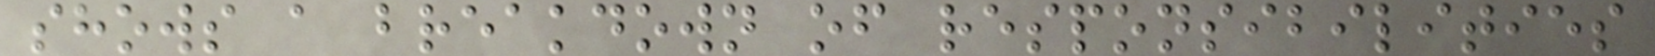shows a breakdown of responsibilities
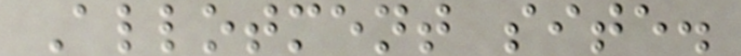Allotment site.
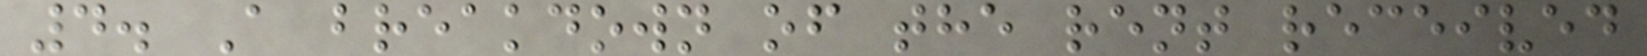4. A breakdown of the rent received
